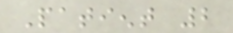Patient 2
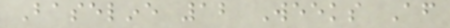Baseline 12 Weeks After
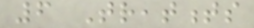6 Treatments
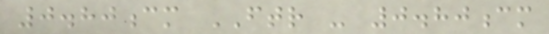0.80cm FTR - 0.80cm
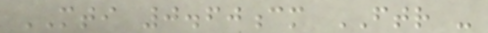MTI 0.60cm FTR -
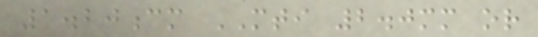1.20cm MTI 2.0mm or
